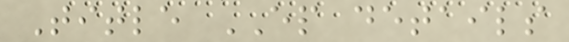Title EP details
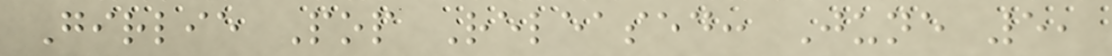Girlie Pop Released: June 5,
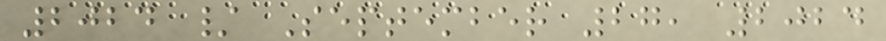2024 / September 27, 2024
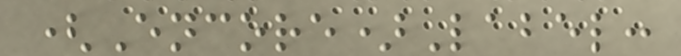(Encore)Label:
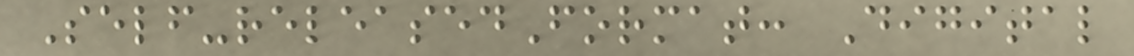Self-releasedFormat: Digital
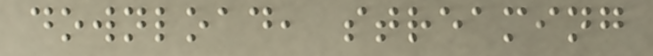download, streaming
